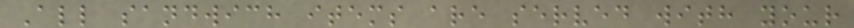All sandwich items are served with your
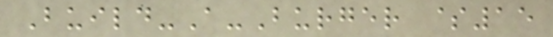Build-A-Burger $15
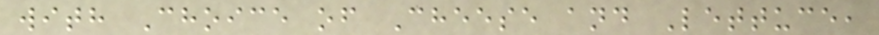with Choice of Cheese and Lettuce,
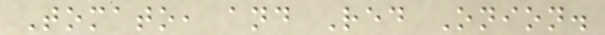Tomato, and Red Onion.
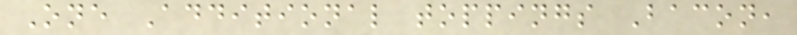One Additional toppings Bacon,
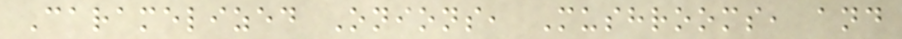Caramelized Onions, Mushrooms, and
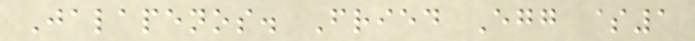Jalapenos. Fried Egg $1
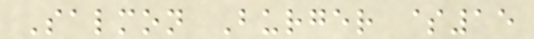Salmon Burger $15
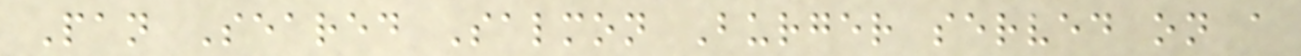Pan Seared Salmon Burger served on a
